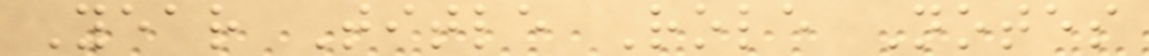Year Title Role Notes
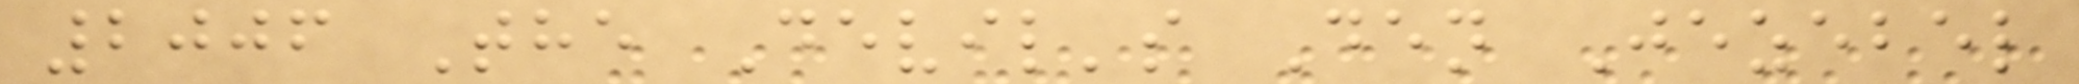2006 The Devil's Den Jezebel
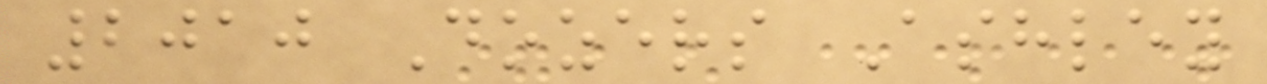2010 Dozers Ashley
